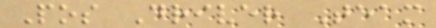Pos Driver Team
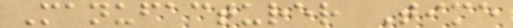Manufacturer Time
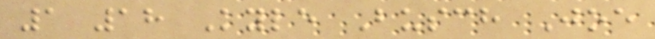1 18 Kyle Busch Joe
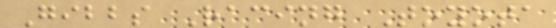Gibbs Racing Toyota
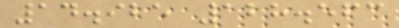14.925 128.563
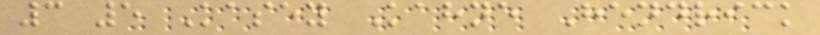3 5 Kasey Kahne Hendrick
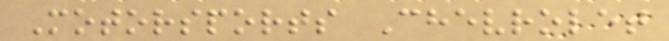Motorsports Chevrolet
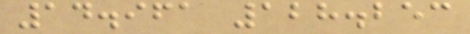14.961 128.253
